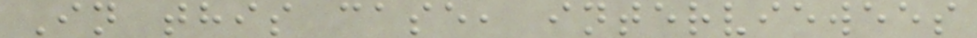In this case, interviewees
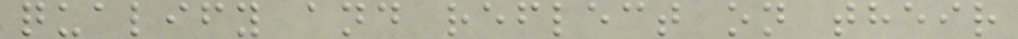qualify and reflect on their
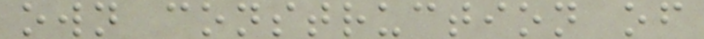own construction of
